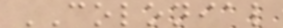COLONIAL
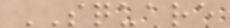SQUARE
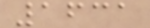1631
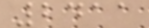2411
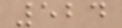524
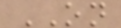ON
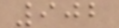902
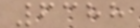6388
